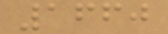1660
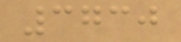3730
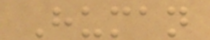Human
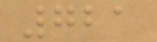721
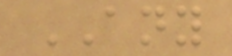ANY
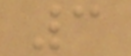3
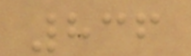836
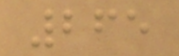265
